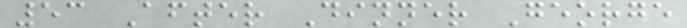53 After Dinner George
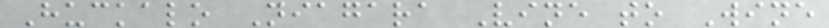Huckalo Niagara Vine to Wine
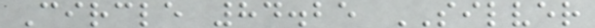Circle 84.25 SILVER
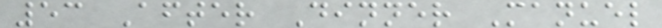53 After Dinner Manuel
